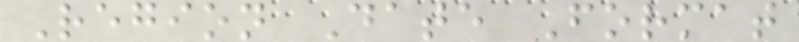Region Date Format
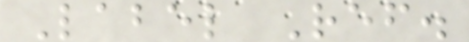Label Ref.
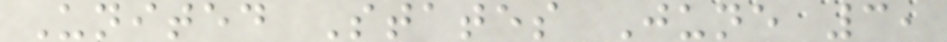United States June 3,
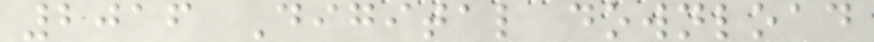2016 Digital download
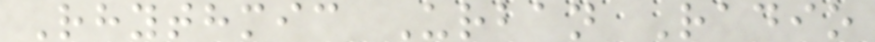Rhythmic Urban Radio
